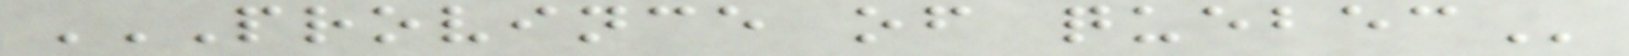PROVINCE OF QUEBEC
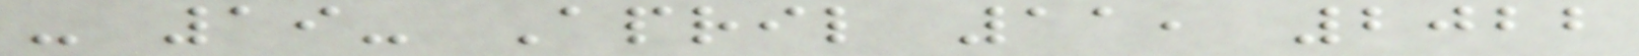- 19- April 11, 2022
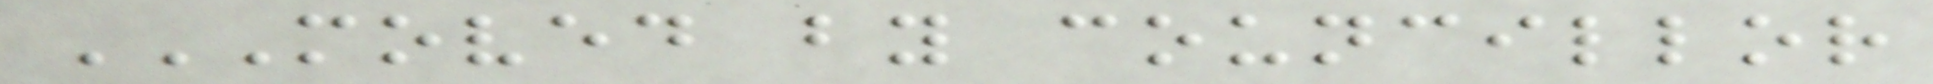MOVED BY COUNCILLOR
